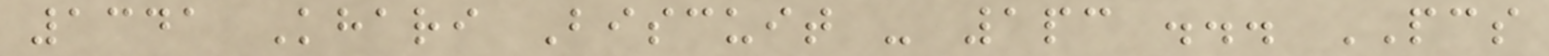1341 Khari Biscuit - 1pc ... PCS
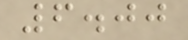6.00
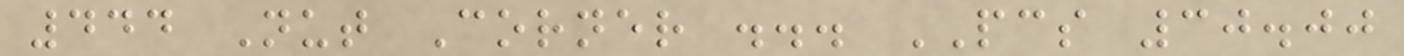444 Nut Corner ... PCS 30.00
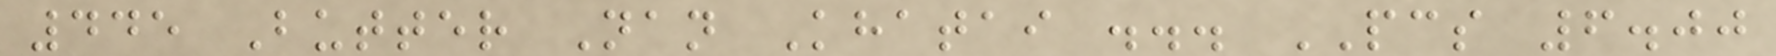445 Butter Nan Khatai ... PCS 6.00
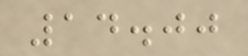14.00
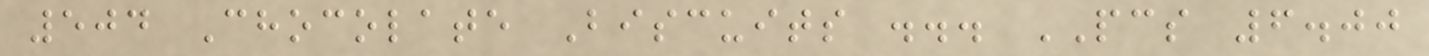504 Chocolate Biscuits ... PCS 6.00
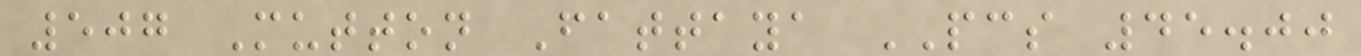507 Mutton Fattaya PCS 45.00
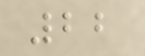22
